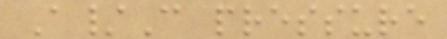A/C pressure
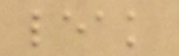leak
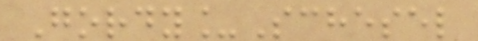Gordy_Schesel
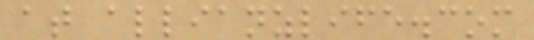at allianzlife.com
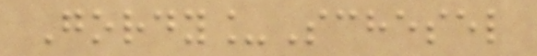Gordy_Schesel
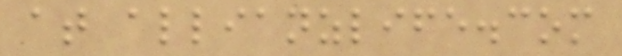at allianzlife.com
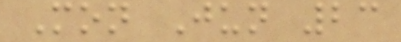Mon Jun 23
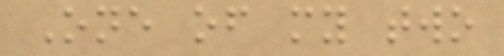One of my two
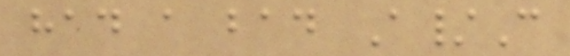had a bad A/C
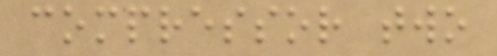compressor two
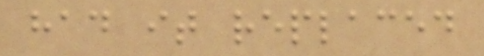had it replaced
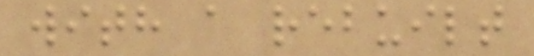with a rebuilt
